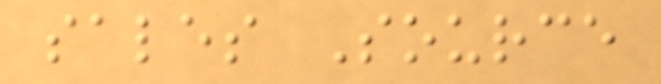sales Source
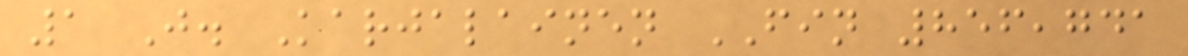1 J. Karjalainen FIN 856,741
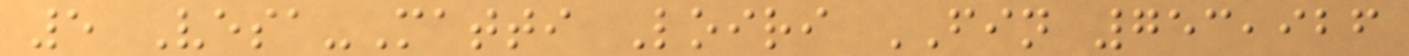5 Vesa-Matti Loiri FIN 753,926
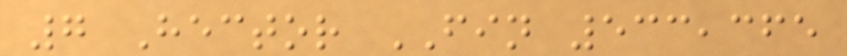7 Hector FIN 533,365
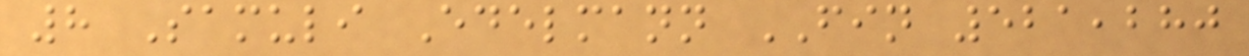8 Samuli Edelmann FIN 521,280
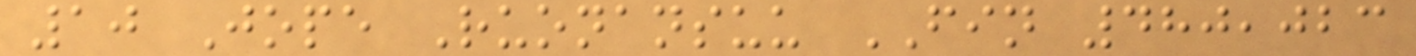10 Jope Ruonansuu FIN 480,023
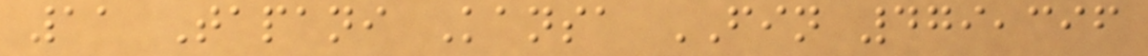11 Tapani Kansa FIN 479,396
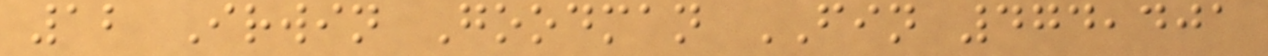12 Irwin Goodman FIN 474,401
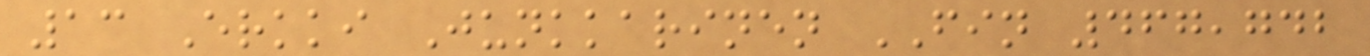13 Erkki Junkkarinen FIN 467,742
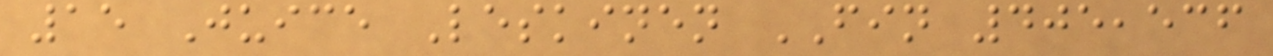15 Juice Leskinen FIN 405,536
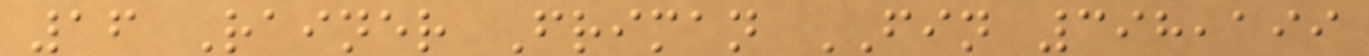16 Rainer Friman FIN 398,199
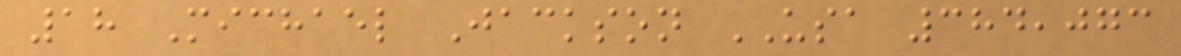18 Michael Jackson USA 384,073
